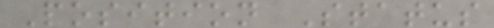Position Status
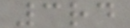3rd
